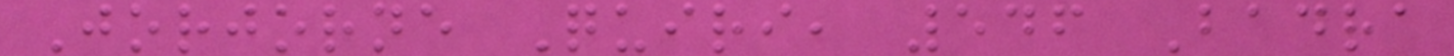Jorjorne Quiri, 546 Badra
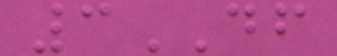3DF
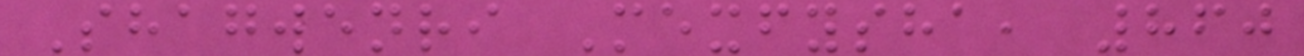Shagwenri Mexfysha, 860
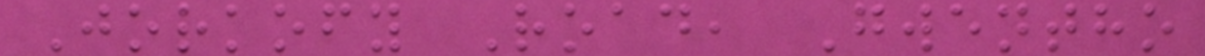Jorkofy Road, Gwentho
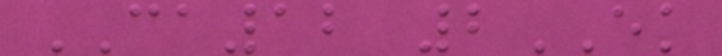CA12 2EK
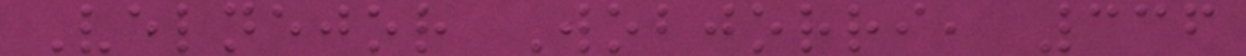Velnejor Wobjorri, 336
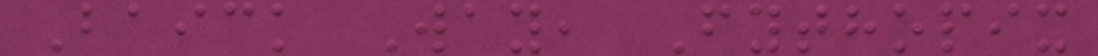Baick Way, Fythopix
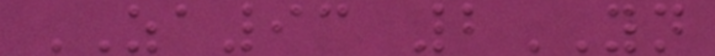ZA93 2YN
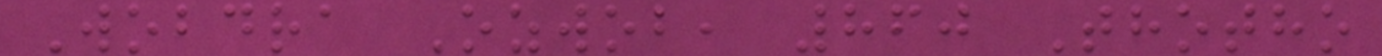Wobdra Ozwob, 860 Thotho
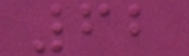62
